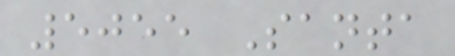5055 Santa
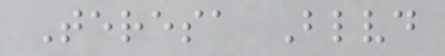Teresa Blvd
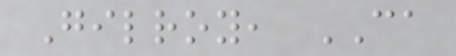Gilroy, CA
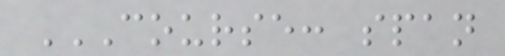COURSE: SPAN
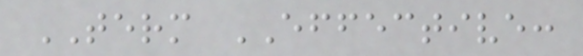TERM EFFECTIVE:
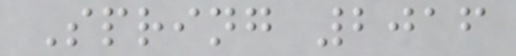Spring 2016
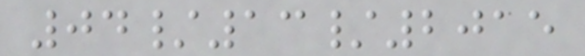04/13/2015
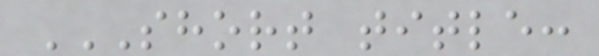SHORT TITLE:
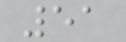51
